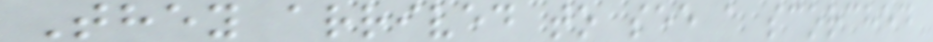They arrived to see a scorched
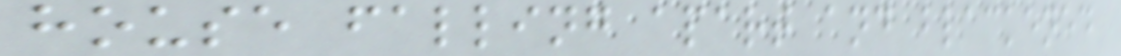house falling apart and blackened
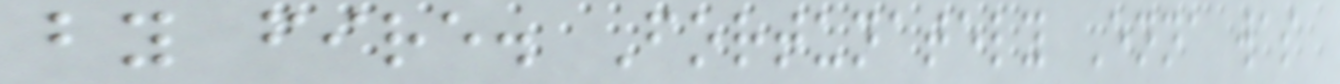by fire. Fortunately Enna was
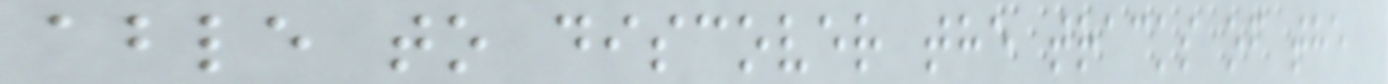able to discover the tracks of the
